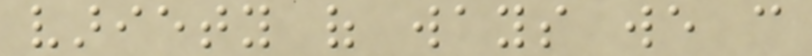variety of ways we can
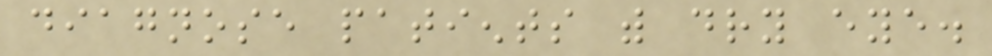diagnose patients with dry eye.
